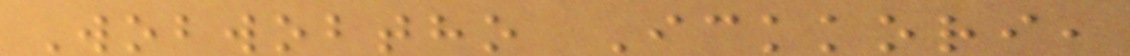Wobwobtho Ickkori,
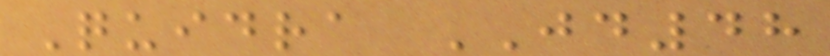Quidra JD48
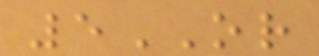5OR
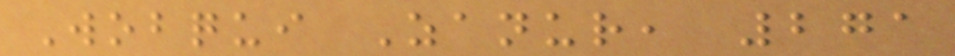Wobqui Zanur, 271
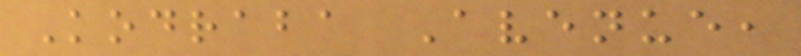Kodraba Avenue,
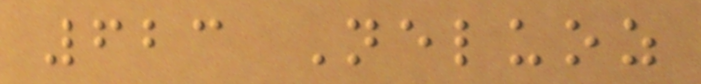623 Neluoz
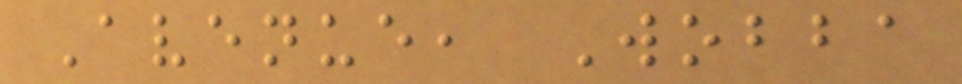Avenue, Wobba
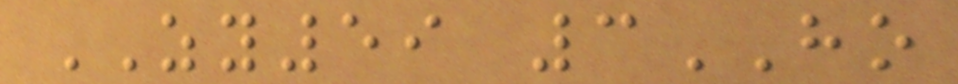ZY59 3HO
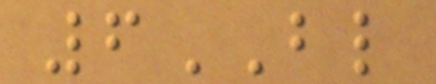6BL
